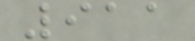911
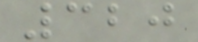320
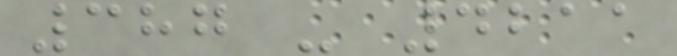387 - 4211
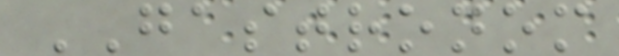GASTRONOM
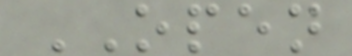OPEN
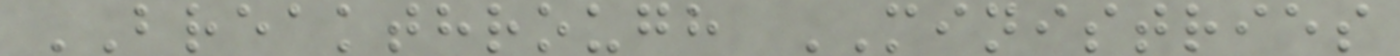BREAKTHROUGH MINISTRIES
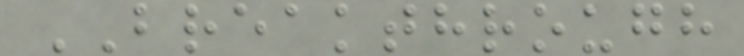BREAKTHROUGH
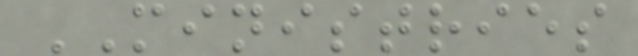MINISTRIES
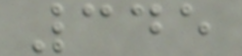345
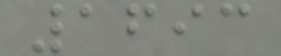1693
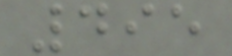495
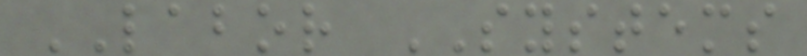LABOR SYSTEMS
